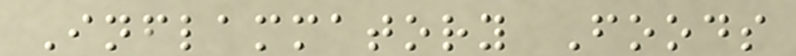Inflammatory Foods
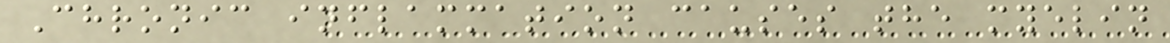Chronic inflammation causes the myelin
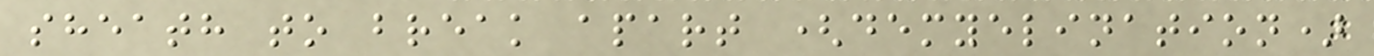sheath to break apart (demyelination)
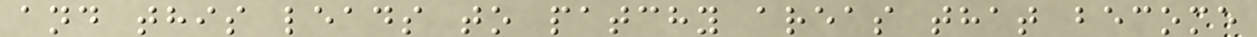and this leads to patchy areas that become
